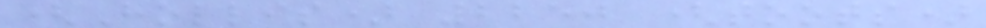(Hollis) 2250 (toots)
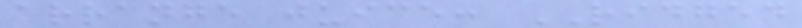arrange juice: RIDGED
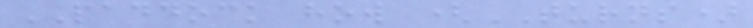PADDOCK how (TURNS)
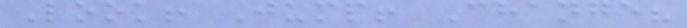Look! Jump! Change?
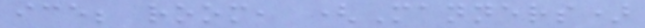ice; room, (Manners)
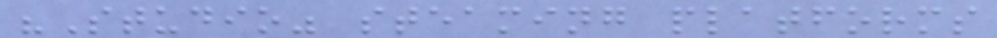"Studio" steaming platforms
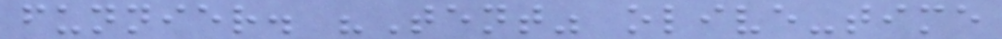funnier. "Tent" olive-time
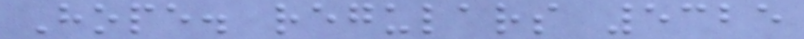Hope. regulars 5325
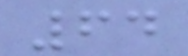64
